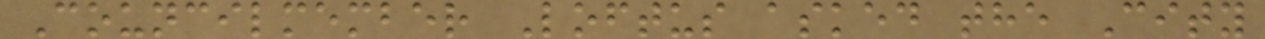Councilmember Loftus asked the City
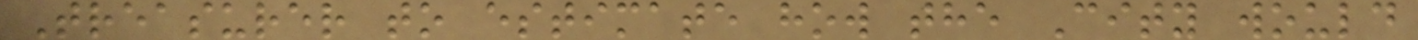Treasurer to estimate how the City would
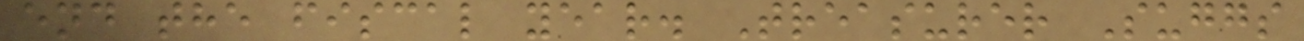end the fiscal year. Treasurer Suggs
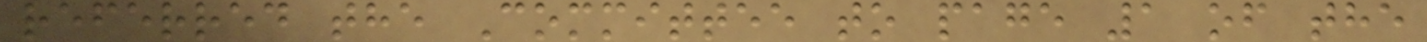referred the Committee to page 1 of the
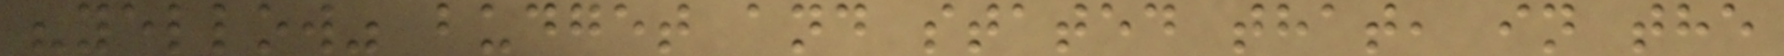"yellow" budget and stated that, in the
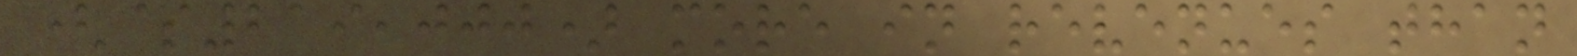($219,000) more in revenues than
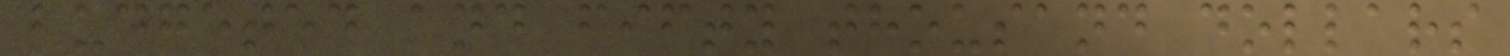budgeted and fifty thousand dollars
